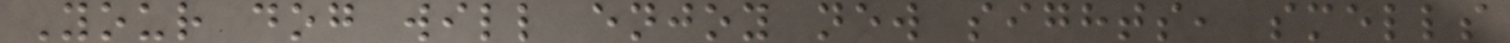Your dog will enjoy new sights, smells
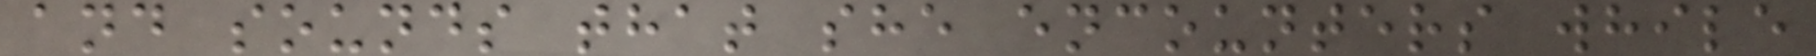and sounds that she encounters while
